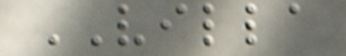VILLA
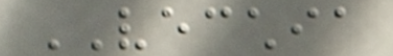VECCHIA
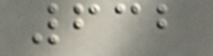632
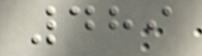489
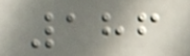186
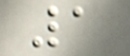1
